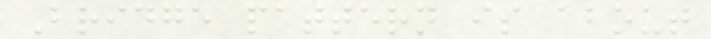Bridge pattern is about
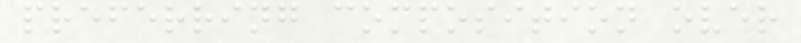preferring composition over
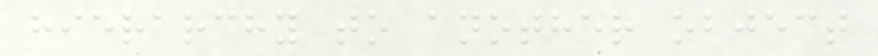hierarchy to another object
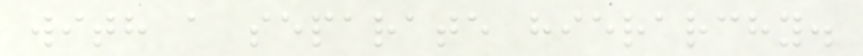with a separate hierarchy.
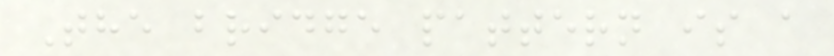The bridge pattern is a
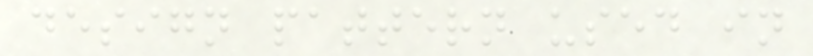design pattern used in
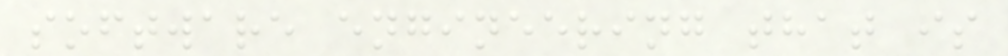software engineering that is
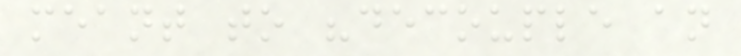meant to "decouple an
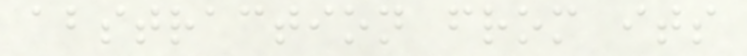abstraction from its
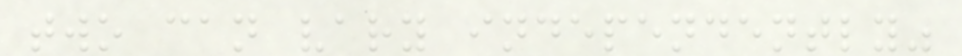two can vary independently"
